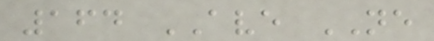164 AVE NE
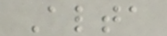Alta
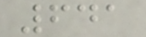641
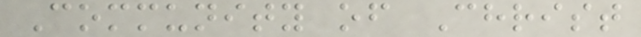Community of Christ
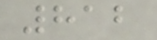812
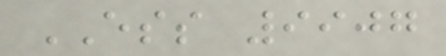ESS 9907
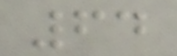64
